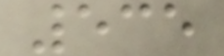535
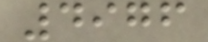4976
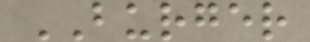BURGER
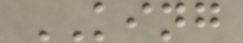KING
